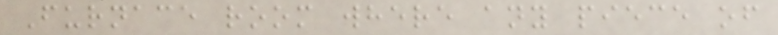Furnace room where any piece of
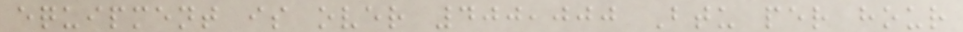equipment is over 400,000 Btu per hour
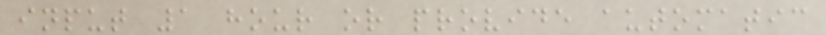input 1 hour or provide automatic
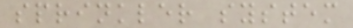sprinkler system
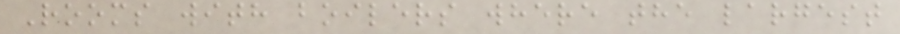Rooms with boilers where the largest
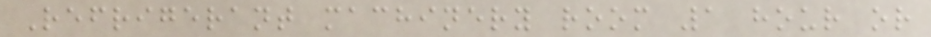Refrigerant machinery room 1 hour or
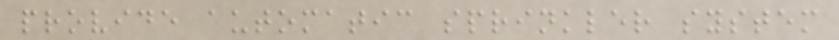provide automatic sprinkler system
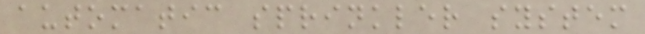automatic sprinkler system
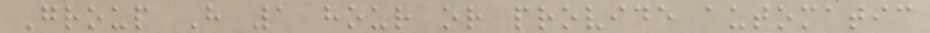Group H 1 hour or provide automatic
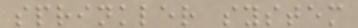sprinkler system
